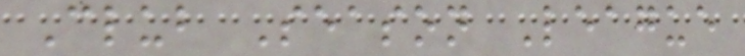Club Season League
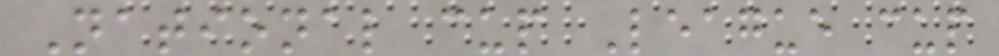National cup League cup
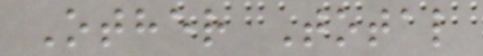Other Total
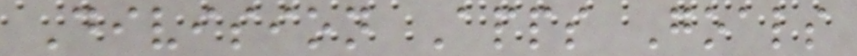Division Apps Goals
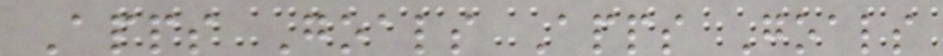Apps Goals Apps Goals
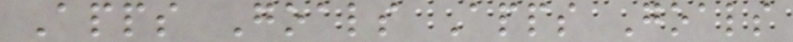Apps Goals Apps Goals
